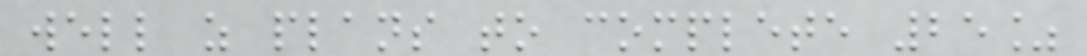well as plans to complete 25%
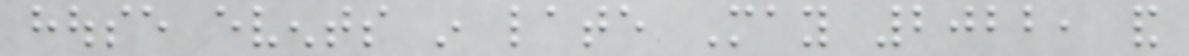house events in late May 2022, and
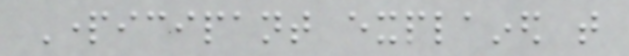Participant explained that
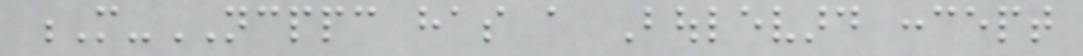M-NCPPC has a Boulevard concept
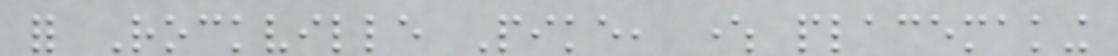for Rockville Pike, where placemaking
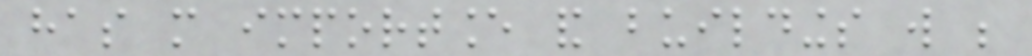has more importance and buildings will be
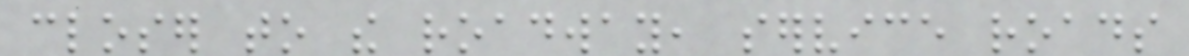closer to the roadway, service roads
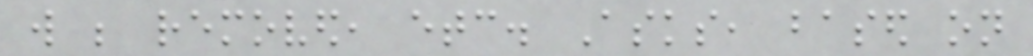will be removed, etc. Asks, based on
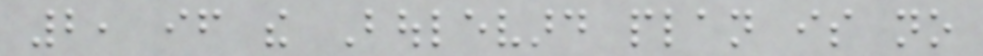2, if the Boulevard plan is no
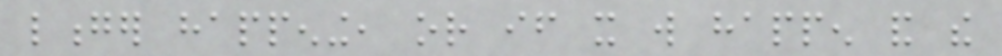longer happening, or if it will happen and the
